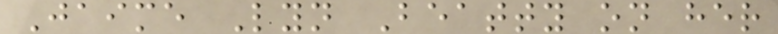Jaime Lyn Beatty on her
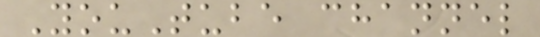YouTube channel
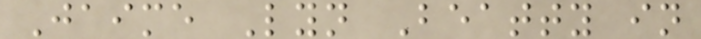Jaime Lyn Beatty in
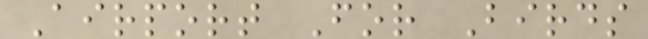Airport For Birds
